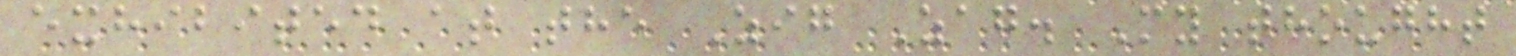exhibited at the Zig Zag. My thought
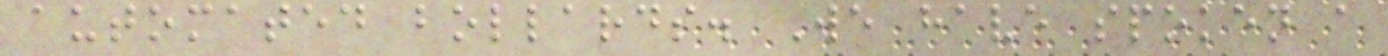automated bollards. We have spoken a
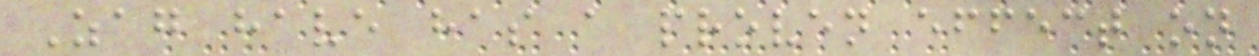Zag have has a proven effect on
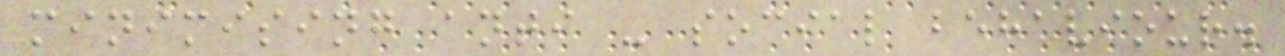minimising anti - social behaviour.
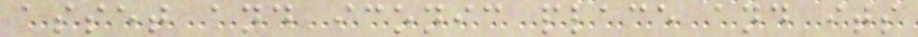asset and iconic place and its
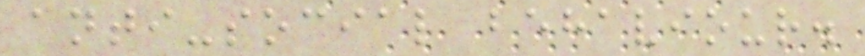anti-social behaviour.
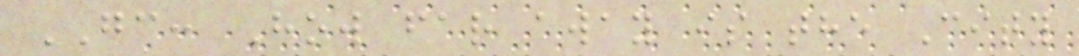GC: How far away is the City
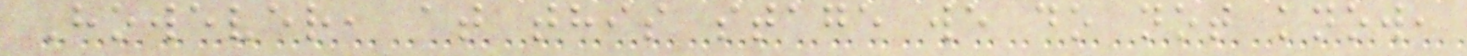However, at this stage we do not know,
